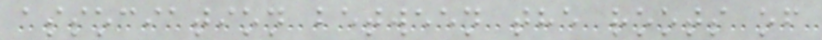association between the roots of
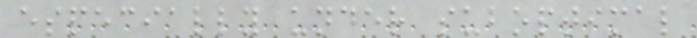especially under suboptimal
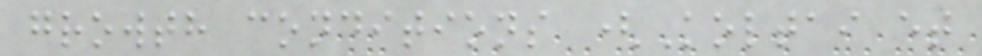growth conditions (Koltai et
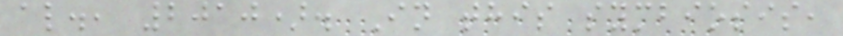al., 2010). In this symbiosis,
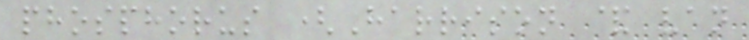phosphorus (Harrison & van
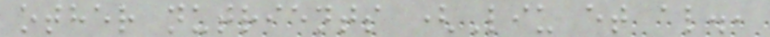other nutrients (Liu et al.,
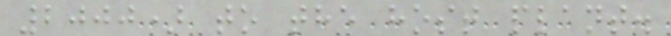2000) to the host plant.
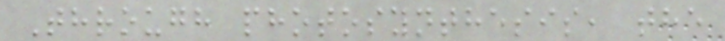Through photosynthesis, the
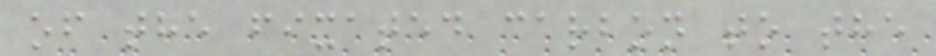of the fixated carbon to the
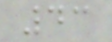43
